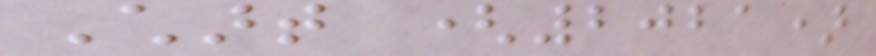Chart (2021)
